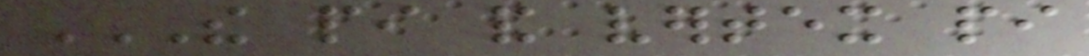THE PI AND VERTEX PI
